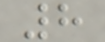8
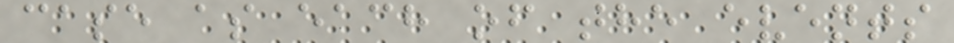case as each of the events
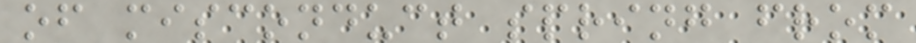of misconduct spring from
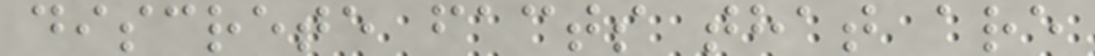discrete facts that are
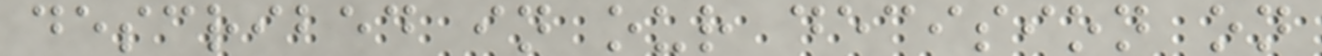described in our decision on
